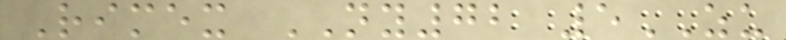Rimex NY72 5ZU
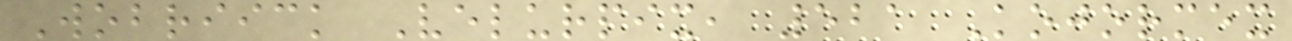Wobriick Velurpix, 521 Kojormex
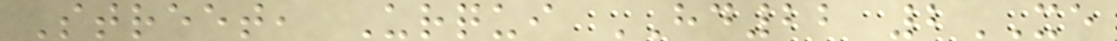Street, Urqui HD22 2XE
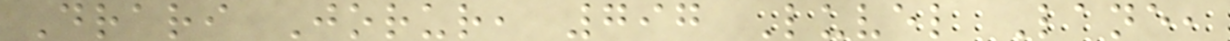Drari Jorur, 797 Luvel Lane,
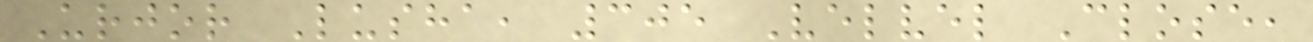Urjor Lusha, 305 Velvel Close,
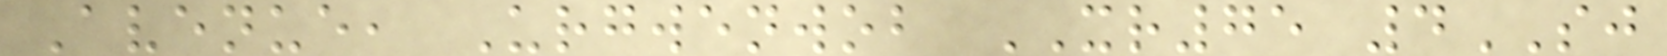Avenue, Urgwenwob XR75 4SJ
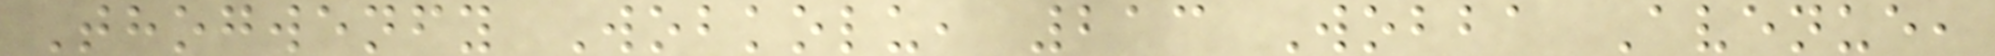Thogwenfy Wobkolu, 213 Wobba Avenue,
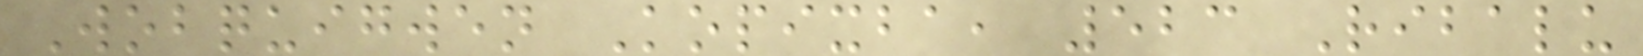Wobquigwen Kopixba, 523 Ribalu
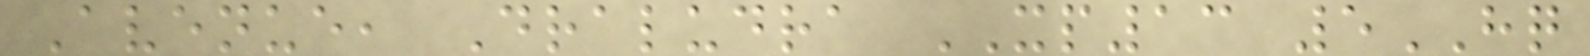Avenue, Draludra XP13 5HQ
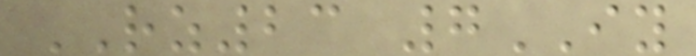RZ23 7IY
